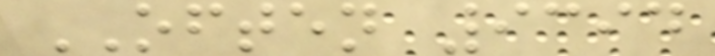OFTEN 9394
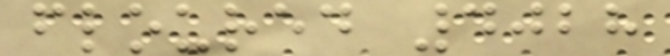floured 4028
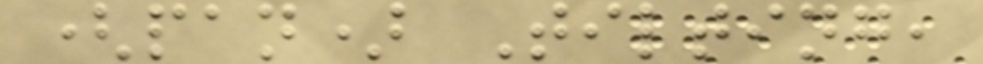(pan) Tilting,
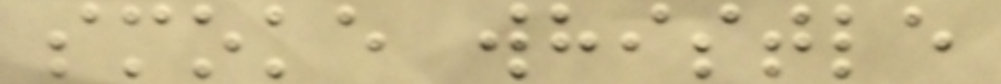smoke whistle
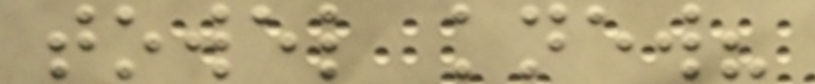towel knew?
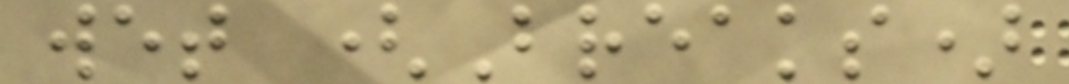wet (Breaks)
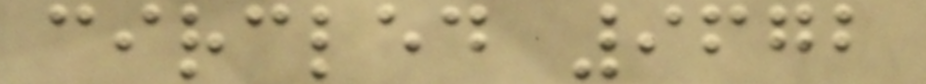circled 9672
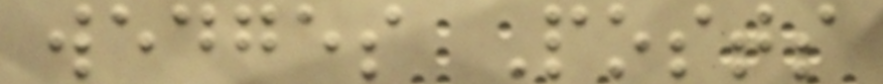wedges Posts
